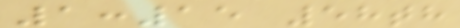1:15 58th
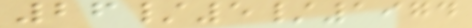26/5/1974
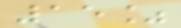15%
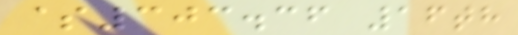$303.36 16th
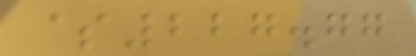$227.77
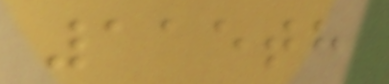115th
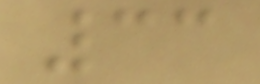33
